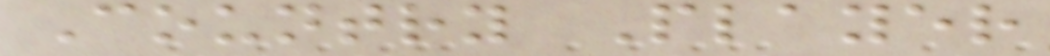Country Player
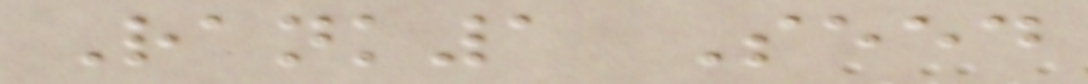Rank1 Seed
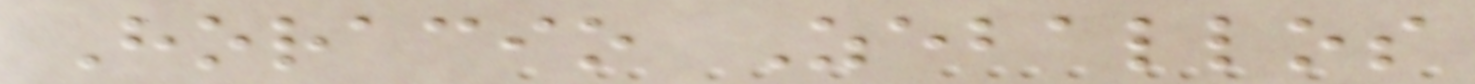Horacio Zeballos
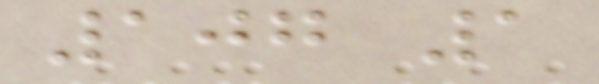107 1
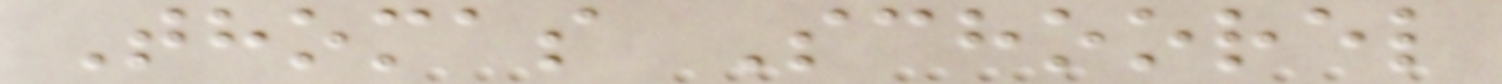Thomas Schoorel
